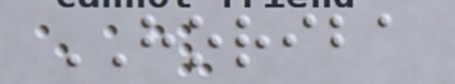HORIBA
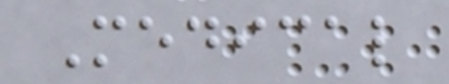Medical
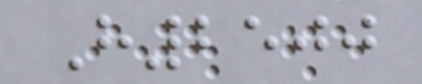H2500
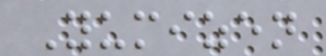Yumizen
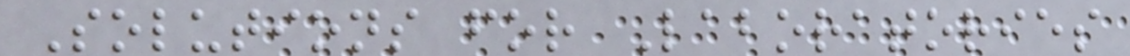Solutions for Laboratories
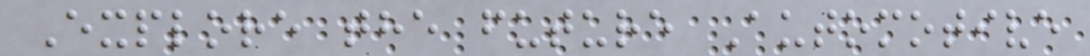Explore the future Automotive
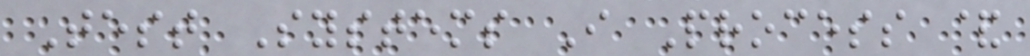Test Systems I Process &
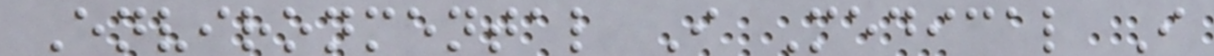Environmental I Medical I
